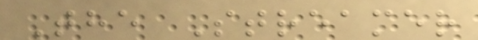The Streamer
